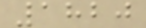1820
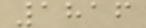1816
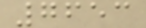7653
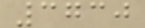3730
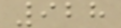928
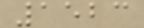1523
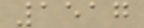1517
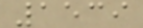1539
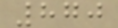870
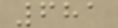681
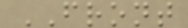FRONT
